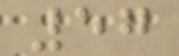57
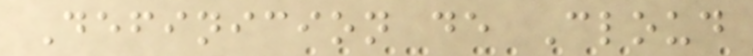Definicion de Cloud
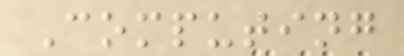Computing
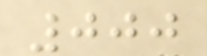000
